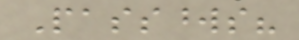Passwords?
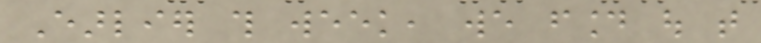Earlier this week, we found out that
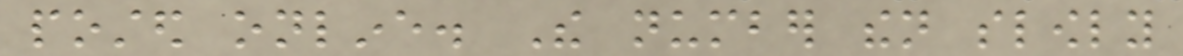posted online. The number then slowly
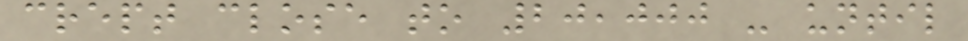crept close to 20,000 - until
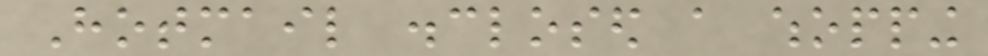Hotmail disclosed a whopping
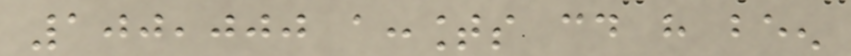100,000 accounts could have been
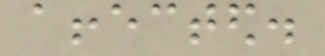affected.
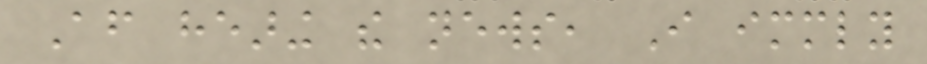After hearing the news, I immediately
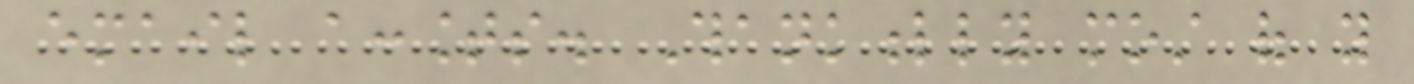email accounts. Thankfully most of you
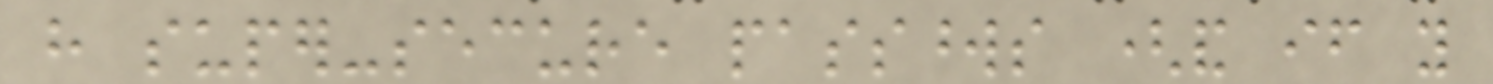have super-secure passwords (and if you
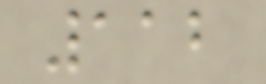112
